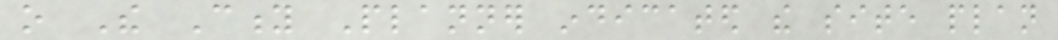o The City Planner indicated the site plan
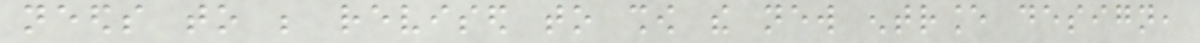needs to be revised to show the new entrance design,
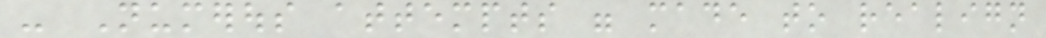- Numerous attempts were made to realign
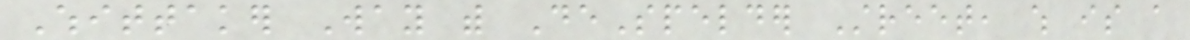Whittaker Way with DeSpelder Street, which is a
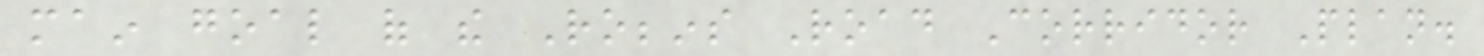main goal of the Robbins Road Corridor Plan.
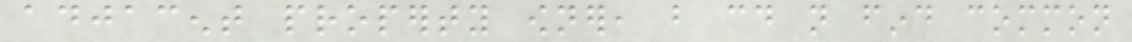adjacent property owner, but could not find common
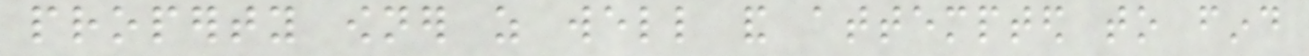property owner as well and attempted to find
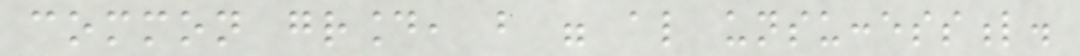common ground, but were also unsuccessful.
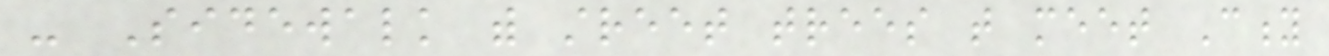- Sidewalk with street trees that meet City
